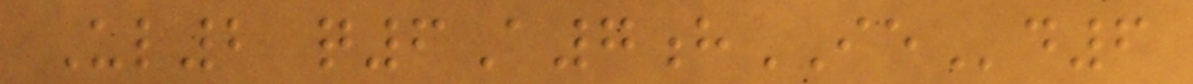Ul2 q6A7hIEd6
